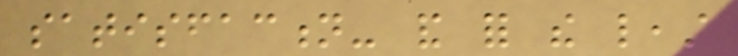satisfaction- and for the least
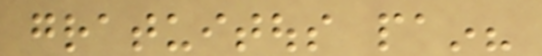gratuitous pain?
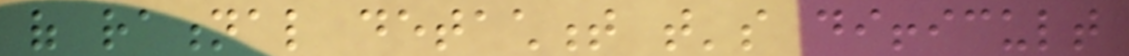of rational detachment that's difficult
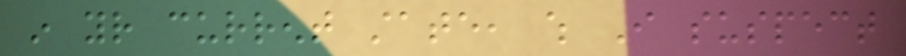in your current state, which I suspect
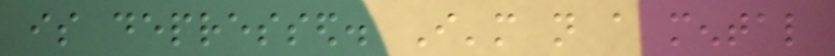is depressed. I'm not a mental
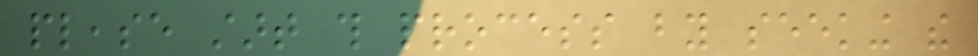please start this process by seeking the
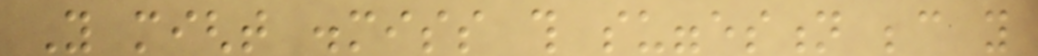You might dismiss this suggestion because you
